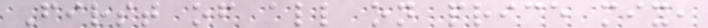First of all on price mix,
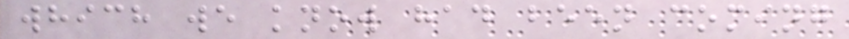which we know had been coming
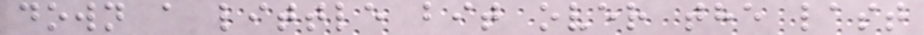down a little bit over the last
